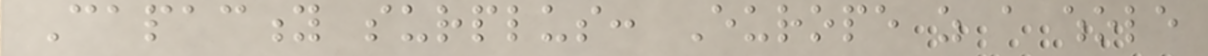Capacity surplus: Europe as a whole
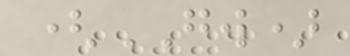(GW)
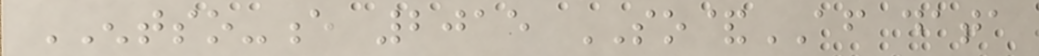ENTSO-e 2015 SO&AF data
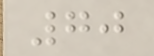70
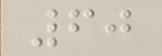60
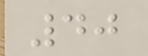40
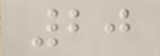20
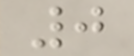0
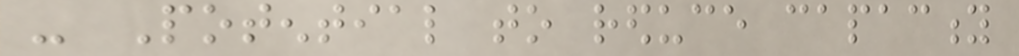- Potential to reduce capacity
